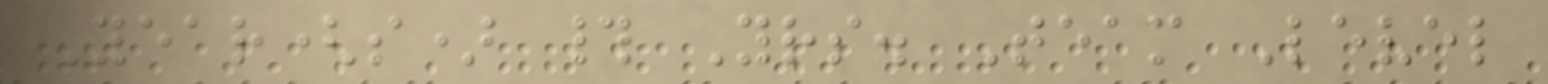Year(s) # Yrs. Team Level
